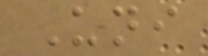Uni
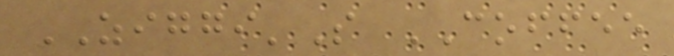ZIGGI'S COFFEE
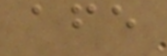afe
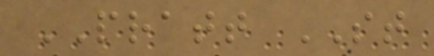PRATT ST
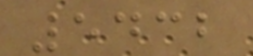5432
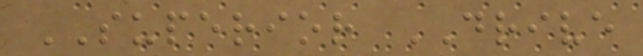SUPERIOR DRIVE
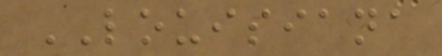LOUISIANA
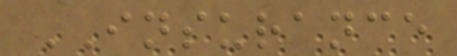INSURANCE
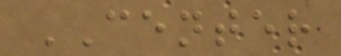CENTER
